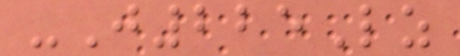-J225Lz
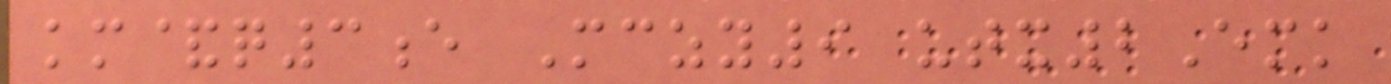km&q3e Mczy9 utx2Emk
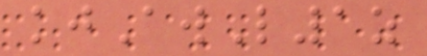kjAwL1z
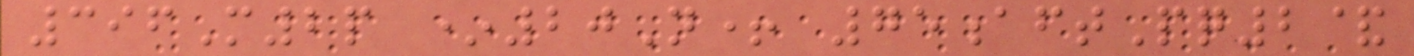396M2p *20N+ 75aftPq2&
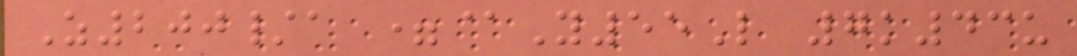Z200/a =@Y55L 7k43u
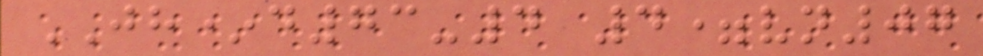JH*d73-4 4=vn07
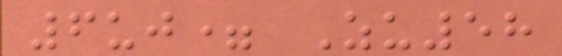6uj= Zu58
